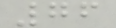76
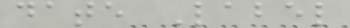date Label
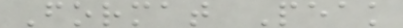Format Peak
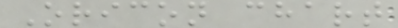Oricon chart
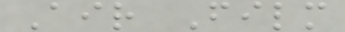Air Film
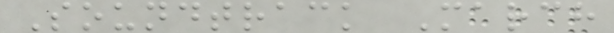Soundtrack March
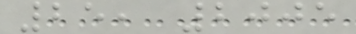25, 2005
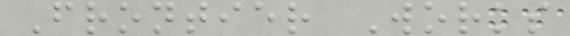Frontier Works
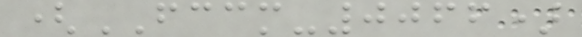(FCCM-0066)
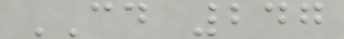CD 247
